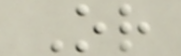Or
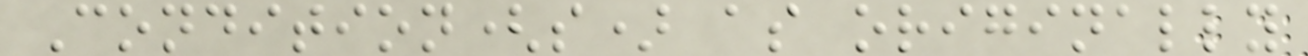Condition(s) as originally
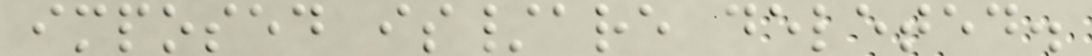imposed is/are deleted.
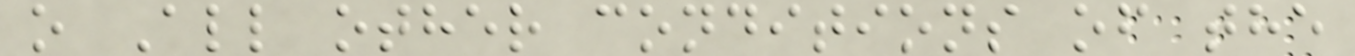o All other conditions of the
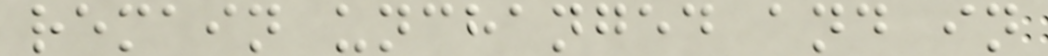remain unchanged and in
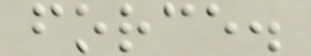force.
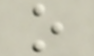o
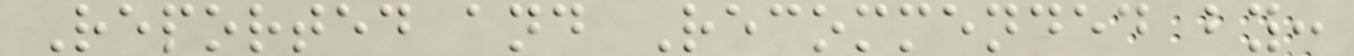Reported and Recommended by:
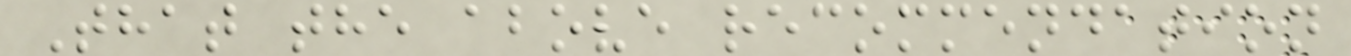That the above recommendation
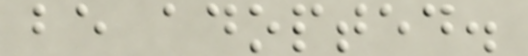be adopted.
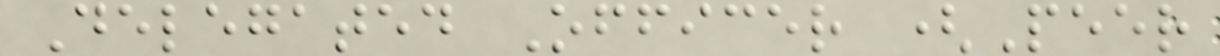Delegated Officer (Peer
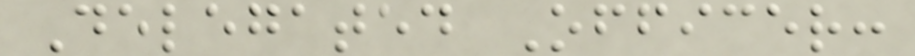Delegated Officer:
